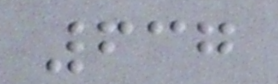637
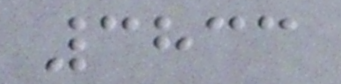3833
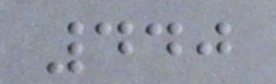440
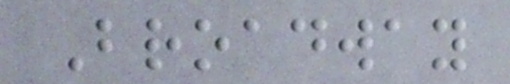Broadway
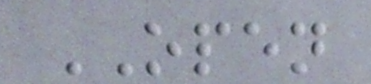OPEN
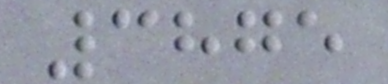3875
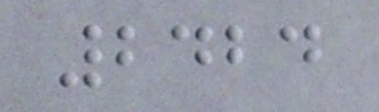2424
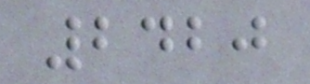2420
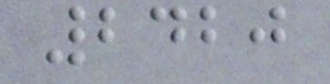2420
